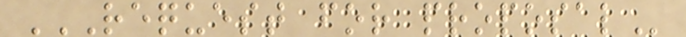REQUEST FOR PROPOSAL
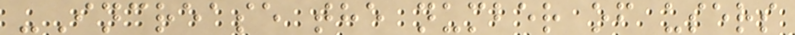-Increase the number of users
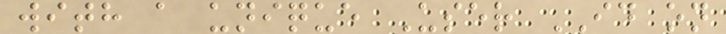with a unique User ID on
